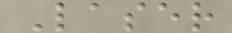Laser
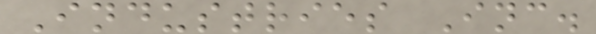Industries Inc.
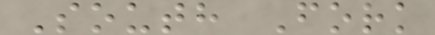South Fork
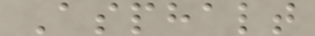Asphalt
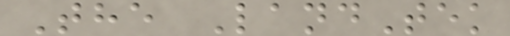The LandTek
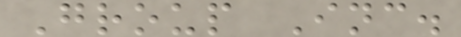Group Inc.
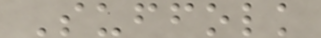Suffolk
